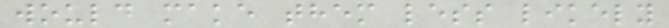would make them less likely
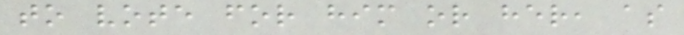to vote for him or her, as
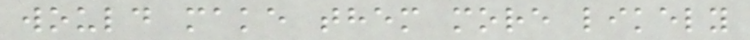would make them more likely
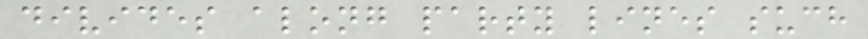divides along party lines such
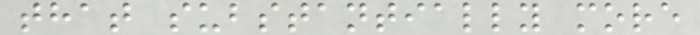that substantially more
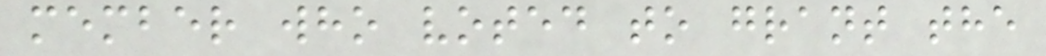member who voted to grant the
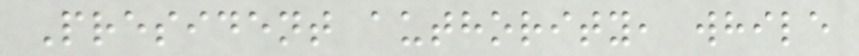President authority, while
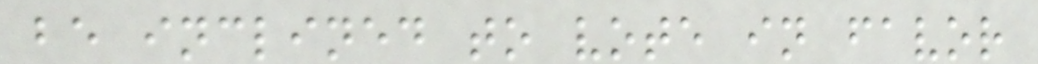be inclined to vote in favor
